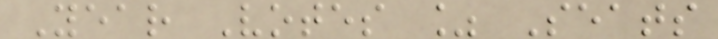Year Votes % Seats
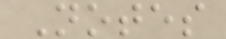Notes
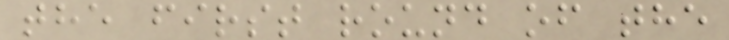the first round of the
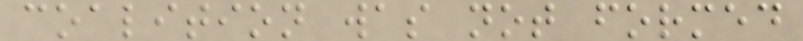coalition was not formed
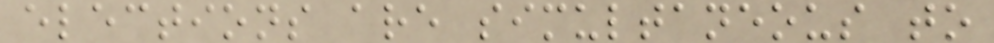elections are simultaneous to
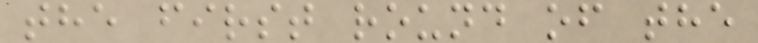the first round of the
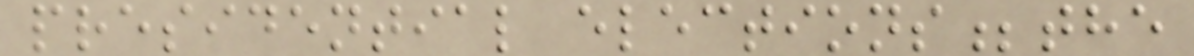presidential elections;the
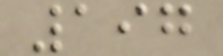197
